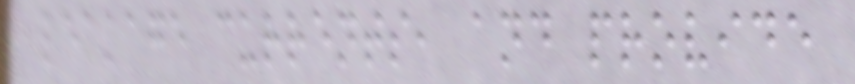leakage currents, and provide
